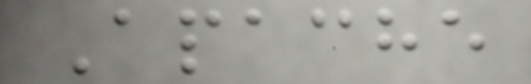Apache
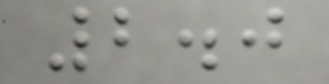2.0
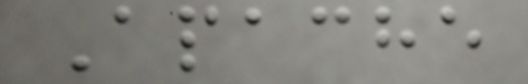Apache
